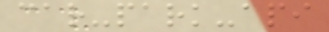car-park-api
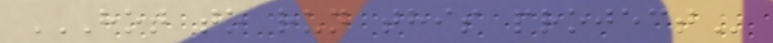HOT TO RUN THIS PROJECT
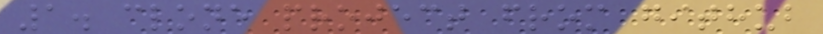1. clone project from github
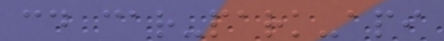cd car-park-api
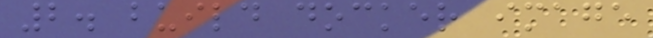2. build docker image
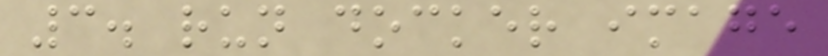3. run docker image
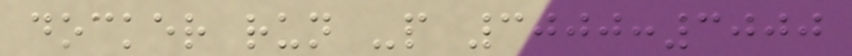docker run -p 3000:3000
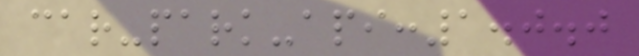car-park-api:1.0.0
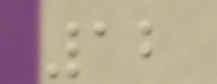12
